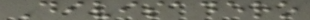Divisadero
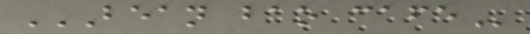BEAN BAO CAFE
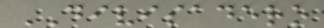DIVISADERO
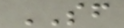SF
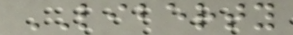LIBERTY
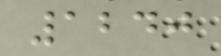1240
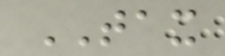TAX
